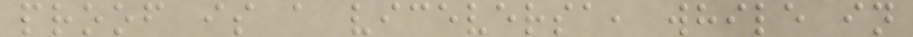proof is a viceversa, while in
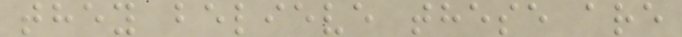they believe these are
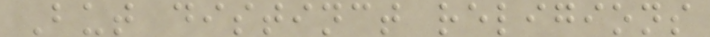But distinct religions
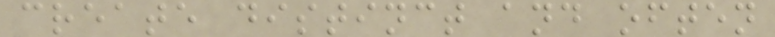create distinct and often
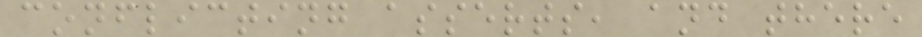conflicting asserts, and there
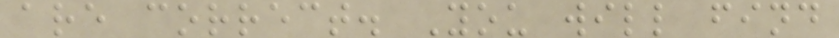are correct. You will find
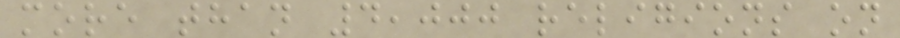more than 4,000 religions on
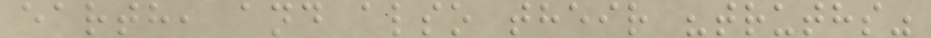earth, and also their "truths"
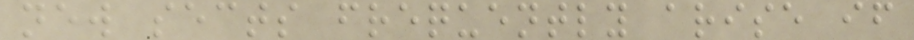new sects frequently arise if
